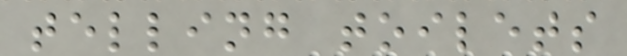telling toilets
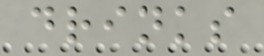drinks
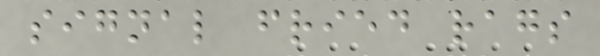signal fried rags
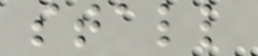stall
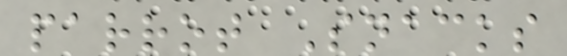parrot Snacks
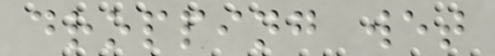dropping wet
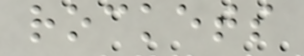rockets
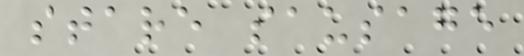stare sausage
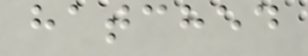hatched
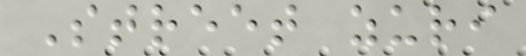Street zuri
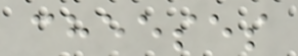cheeses
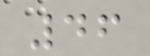46
